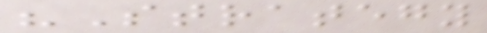"Strategy
